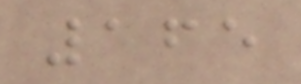165
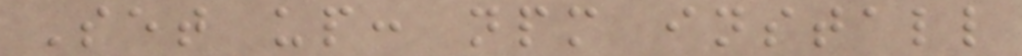Set up: npm install
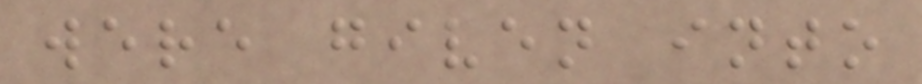were given into
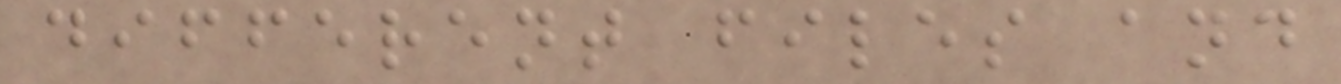different files and
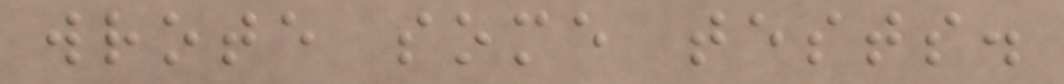wrote some tests.
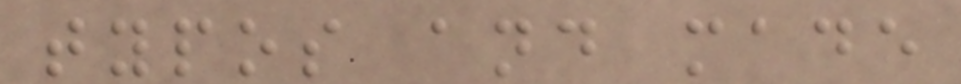typos and made
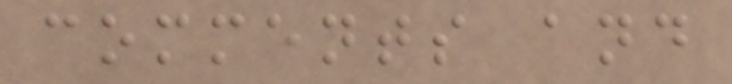comments and
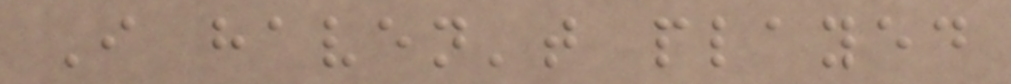I haven't played
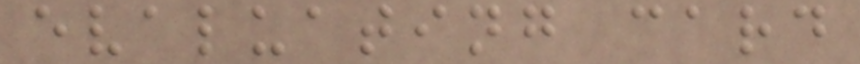evaluating card
